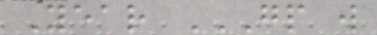Year GP W
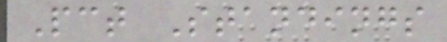Pct Standings
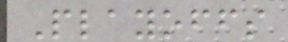Playoffs
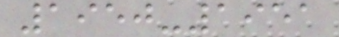1950-1951
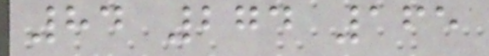84 274 165
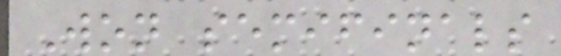Won semifinals
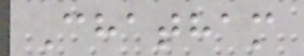Chatham
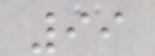99
